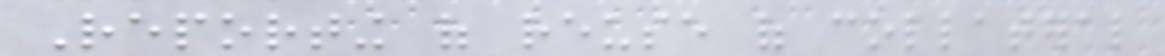Reporting of reuse of collateral
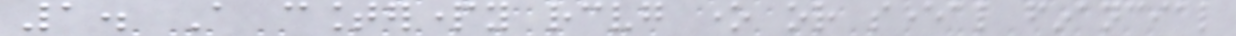1. A counterparty receiving one or several financial
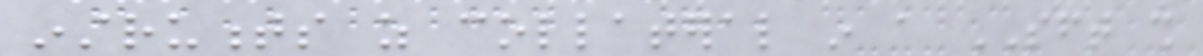instruments as collateral in a SFT shall
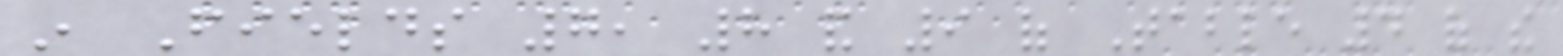in Fields 7, 8 and 9 of Table 4 of the
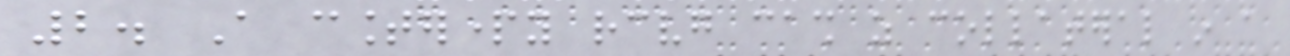2. A counterparty receiving cash as collateral in a
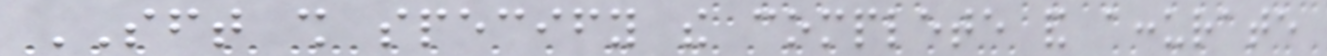SFT shall specify the complete and accurate
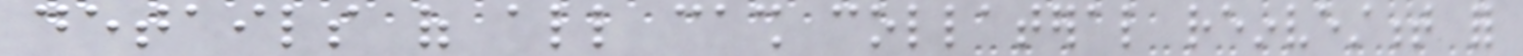details of all cash collateral reinvestment for
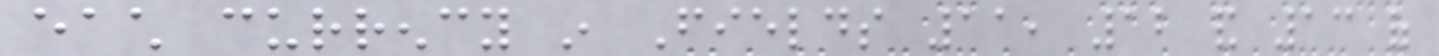each currency in Fields 11, 12 and 13 of
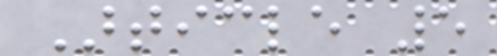Article 5
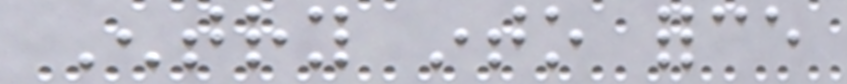Entry into force
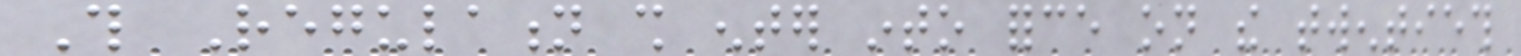This Regulation shall enter into force on the twentieth
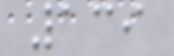139
